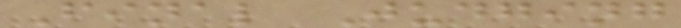Final Judging
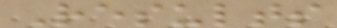Results
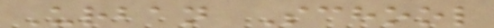Urban School
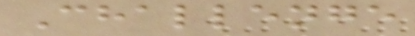Challenge
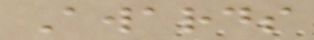Awards
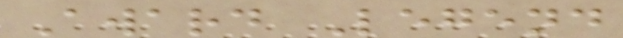Award Legend
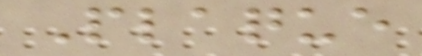Plaque
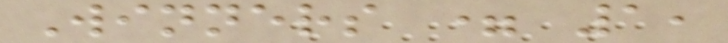Winners = 1,
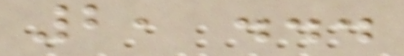2, ...
